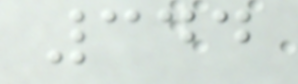344
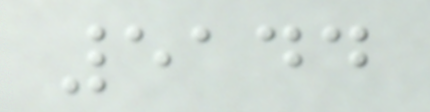5144
